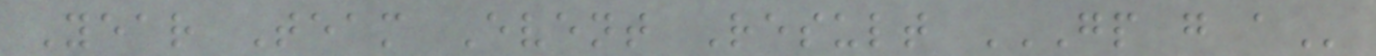Year Team Event Result GP G A
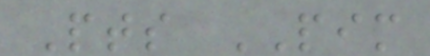Pts PIM
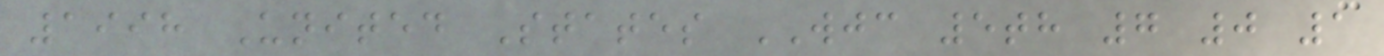1998 United States WJC 5th 7 0 1
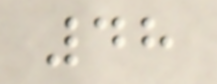48
